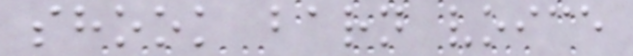shook barn voice
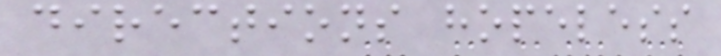directions hopeless
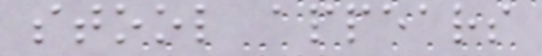stool appears
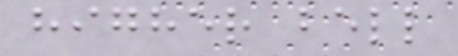higher bell
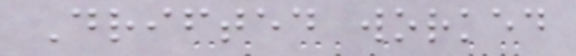Drifted worked
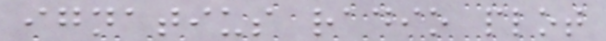ignatius radio plot
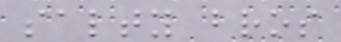salty bros
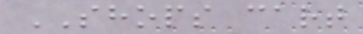SHOPS cart
